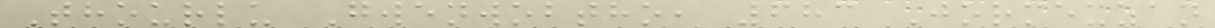Thourlu Gwenwobtho, 683 Jormexzan
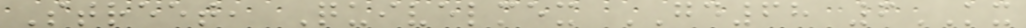Street, Quivelmex GD68 6KX
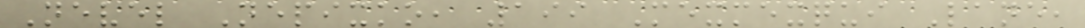Nevel Nepixko, 199 Mexmexqui Lane,
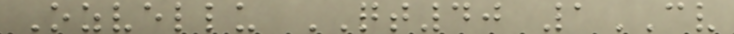Ozvellu QT40 1CV
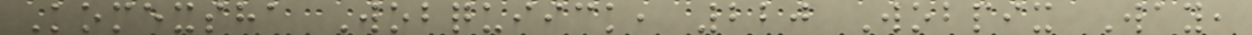Komexsha Wobquiick, 220 Wobpix Way,
